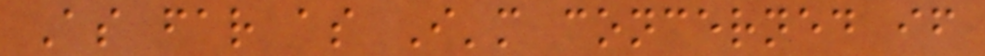As far as I'm concerned if
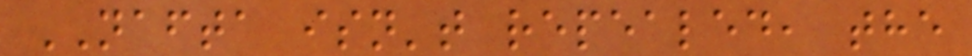NAFTA isn't repealed, the
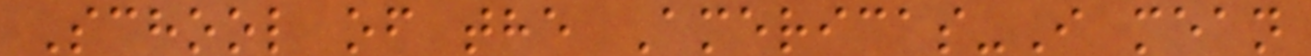School of the Americas-I mean
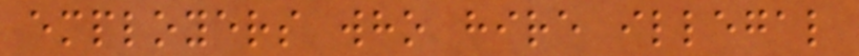employers who hire illegal
